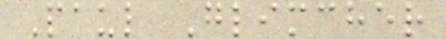Paul Glimcher
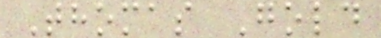Thomas Gold
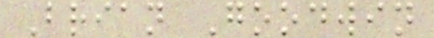Brian Goodwin
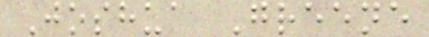Joshua Greene
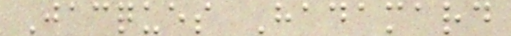Jacques Hadamard
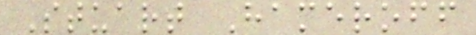Stuart Hameroff
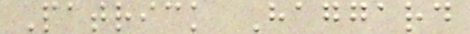Patrick Haggard
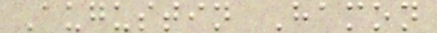Augustin Hamon
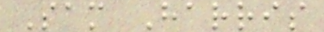Sam Harris
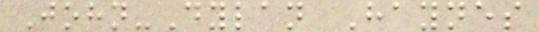John-Dylan Haynes
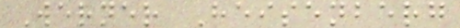Werner Heisenberg
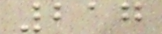217
